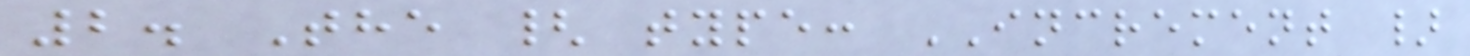2. The { type: INCREMENT }
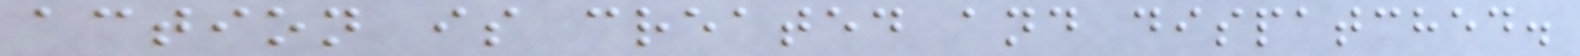action is created and dispatched.
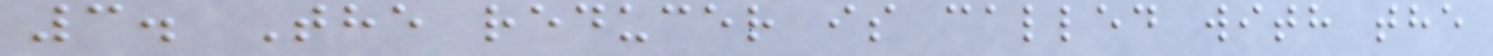3. The reducer is called with the
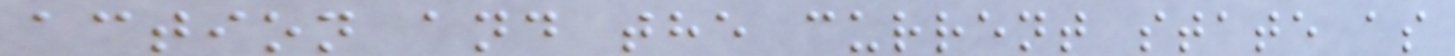action and the current state as
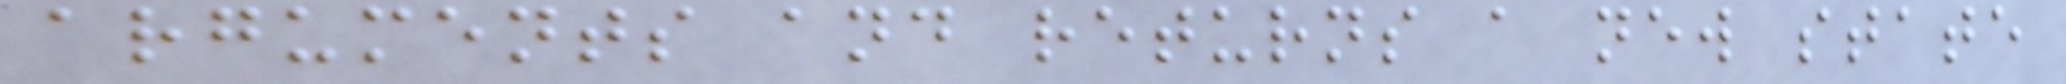arguments and returns a new state
